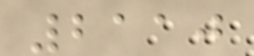2110
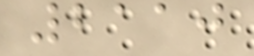2110
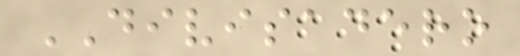DIVISADERO
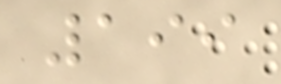199
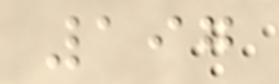197
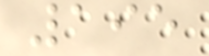195
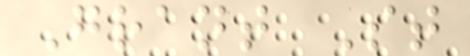Grant St
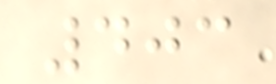403
